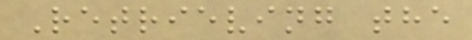Retrieving the
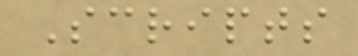Scripts
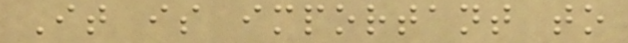It is important to
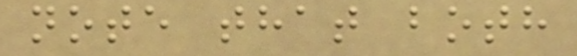note that both
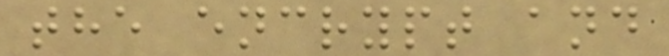the encrypt and
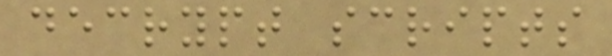decrypt scripts
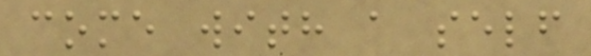come with a self
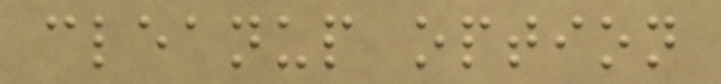cleanup option
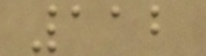112
